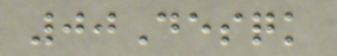00Desqk
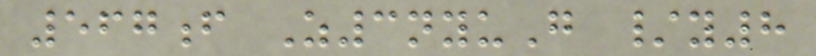567f Z3nyuG /y8
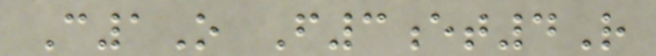C1O F3et4R
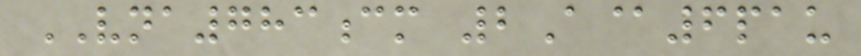VNA783cm 2A@6pau
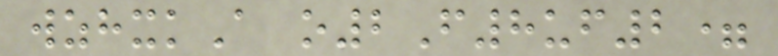wzhxkA o2F8uf2=
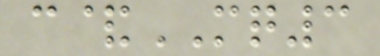c&MQ3
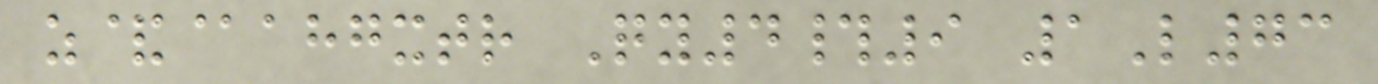z&@ahgxtr Qy4#9 1L73
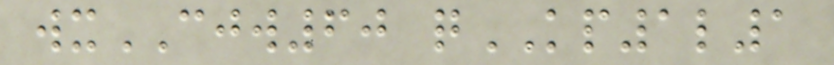wxCJW60 qKP1l1
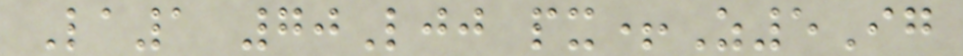La1 70Ljj px+Z5Ig
